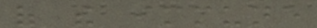of the immune
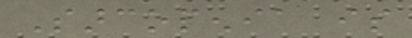Sarcopenia is
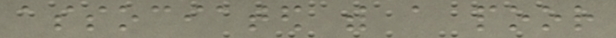associated with a poor
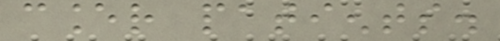cancer patients.
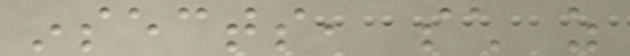insects, such as
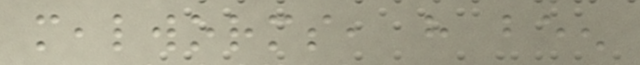mealworms, have been
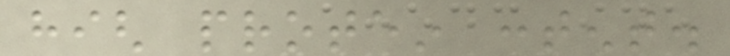high protein content.
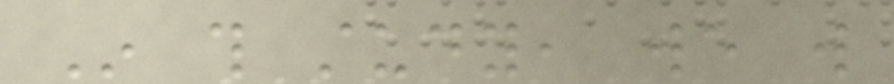In this study, we will
